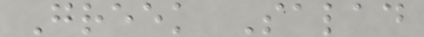Greek Salad
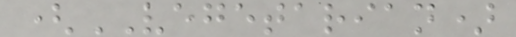(VEGETARIAN)
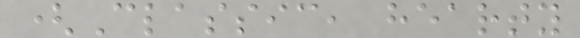(Classic, hearty
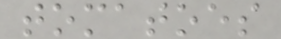tomatoes
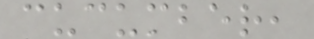cucumber,
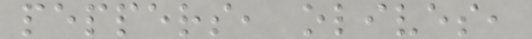peppers, olives,
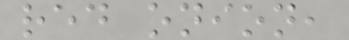red onion,
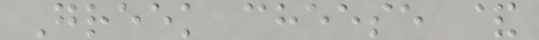Greek cheese &
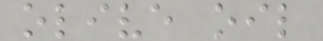olive oil
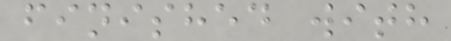finished with
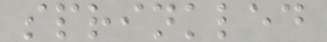sprinkled
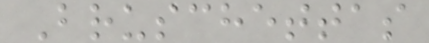Bruschettas
